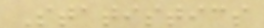Statistics
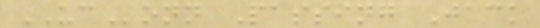UConn Passing Jack
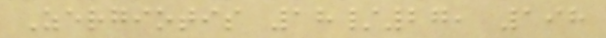Zergiotis 18/27, 198
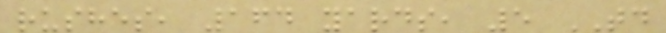rushes, 164 yards, 5 TD
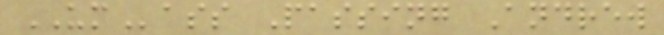UMass Passing Andrew
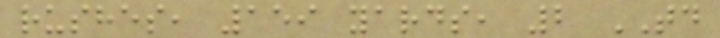rushes, 159 yards, 2 TD
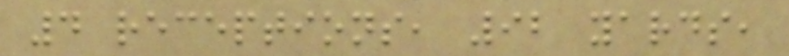4 receptions, 92 yards,
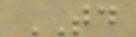TD
